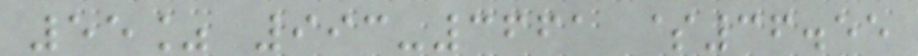55% 993-3661 $36.55
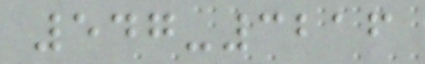547-3216
